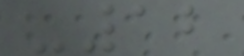-12
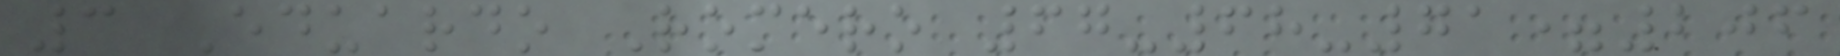3 Eduardo Romero 67-68-71=206
